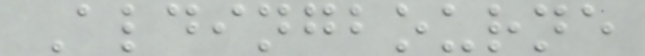Aldingbourne
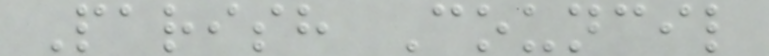Parish Council
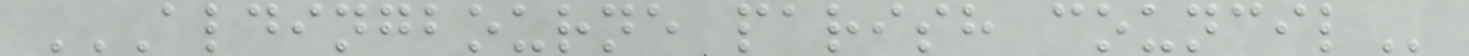ALDINGBOURNE PARISH COUNCIL
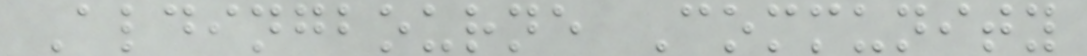Aldingbourne Community
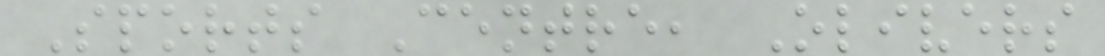Sports Centre, Olivers
